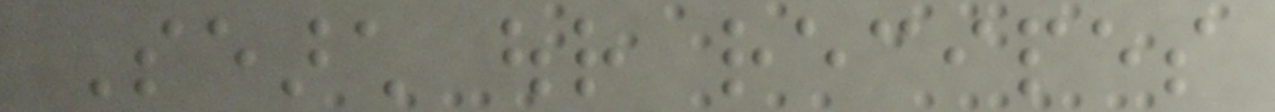Search our recipes
